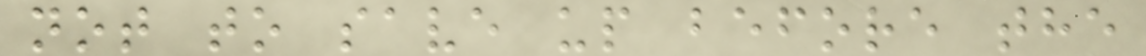not to save up before the
